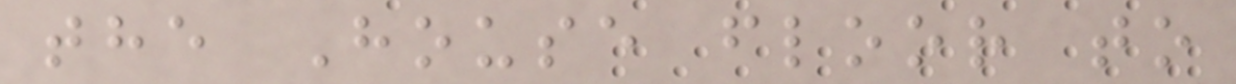the House floor to
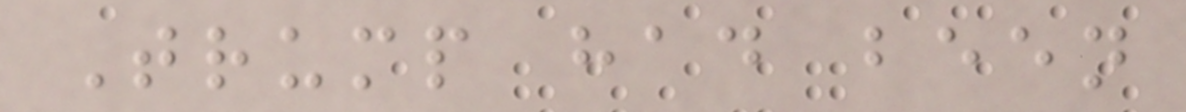Trump had been
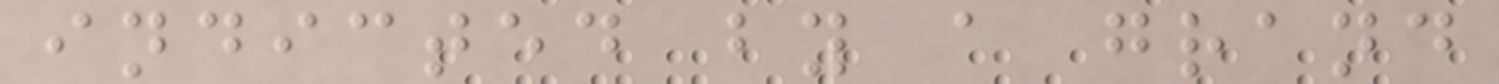indicted by a grand
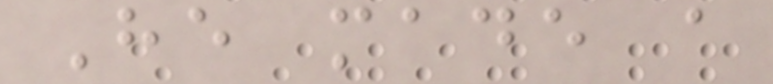He made a
